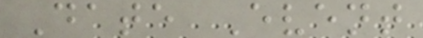Date Event
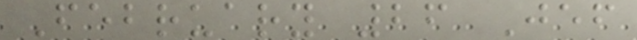February 26 Jef
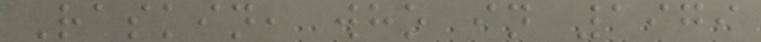Raskin, who in 1979
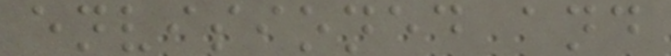envisioned and
